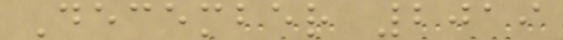December 2019
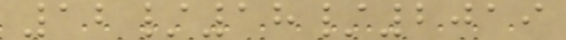12/18/2019
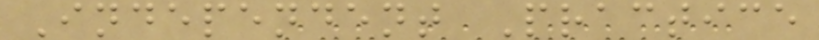Independent Practice
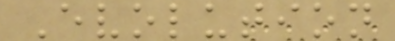Evolution
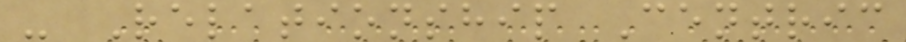- Relationship Centric
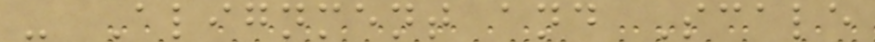- Alignment and Scale
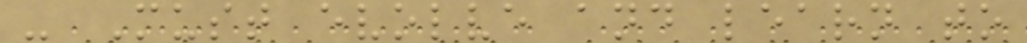- Must evolve and learn to
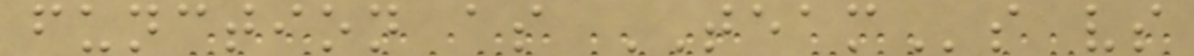function as TEAMs vs
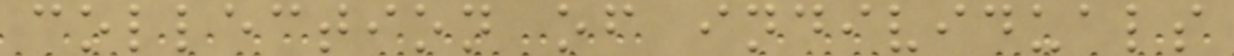collection of individuals
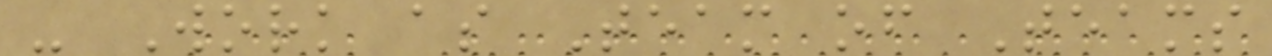- Work as Team of Teams
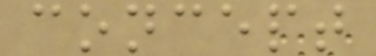concept
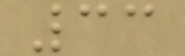33
